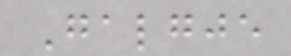Galgje
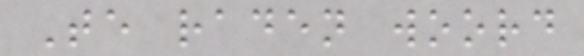Te raden woord
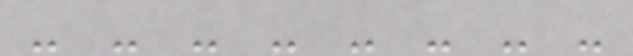- - - - - - - -
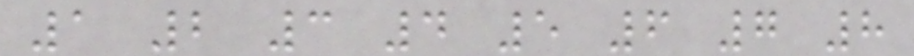1 2 3 4 5 6 7 8
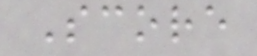Score
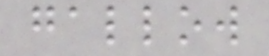gallow
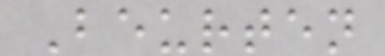Beurten
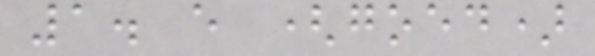1. e (goed)
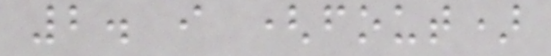2. i (fout)
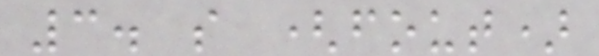3. s (fout)
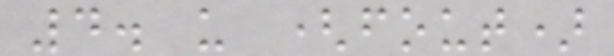4. u (fout)
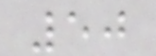50
